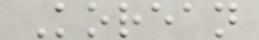Korean
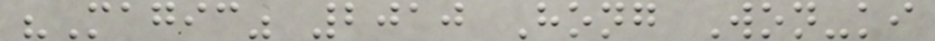"Magic" 2010 Hong Won-ki
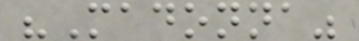"Madonna"
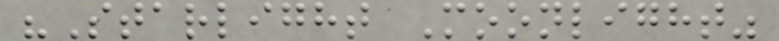"Starlight Moonlight"
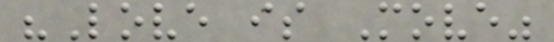"Love is Move"
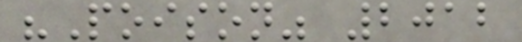"Poison" 2012
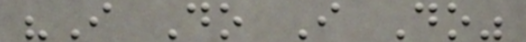"I Do I Do"
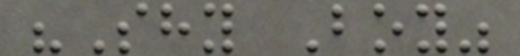"Shy Boy"
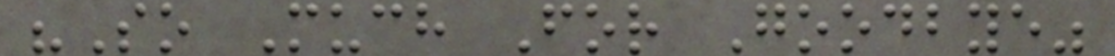"So Much For Goodbye"
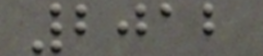2012
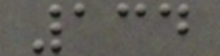134
